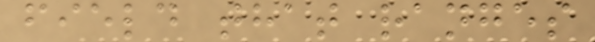field that ranges
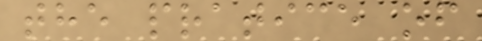the pratice of
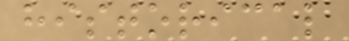historical
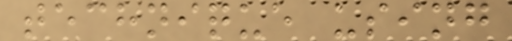technique using
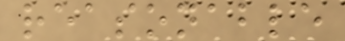reasonable
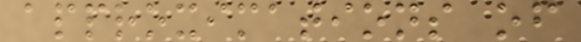approximations of
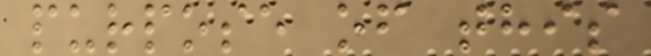purpose of this
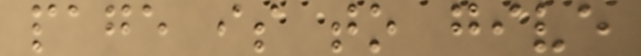page is to give
